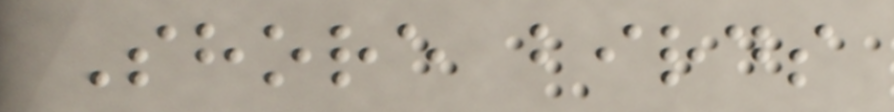Shore birds
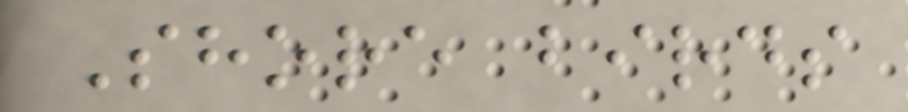Shore birds
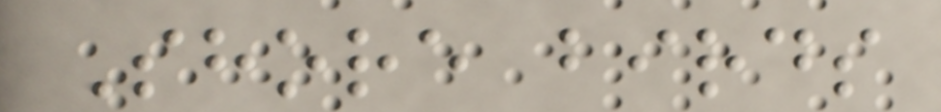Shore birds
